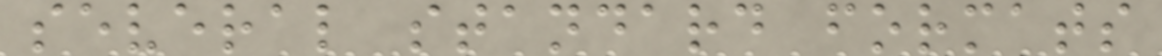several standard formats
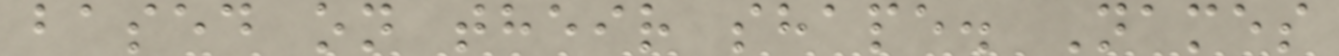based on their shape. Names
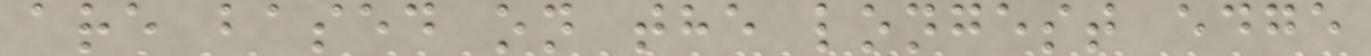are based on the longest edge
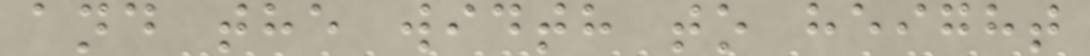and the width to height
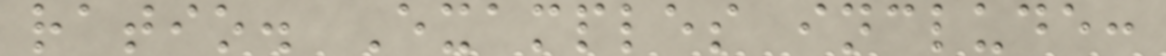ratio. Examples include:
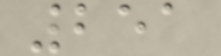251
